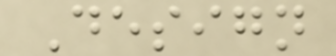Design
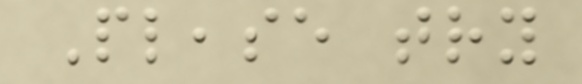Please try
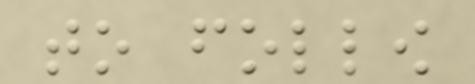to follow
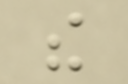the
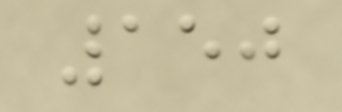150
